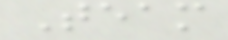Team
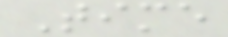Time
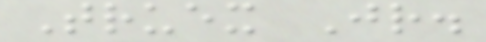Truex Jr.
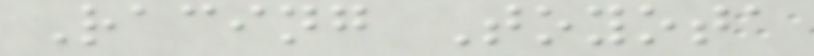Racing Toyota
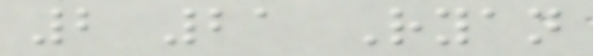2 21 Ryan
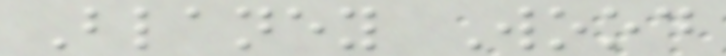Blaney Wood
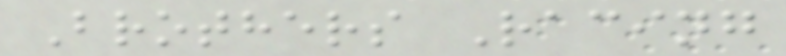Brothers Racing
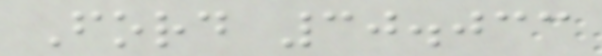Ford 30.033
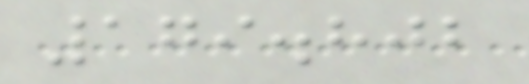179.802
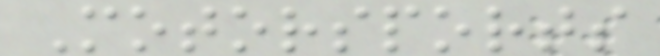Motorsports
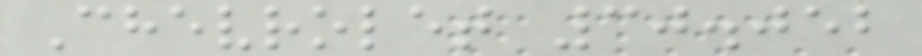Chevrolet 30.052
